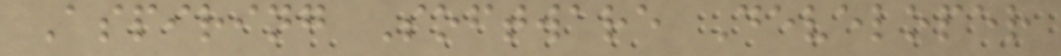Aspiring Software Developer
